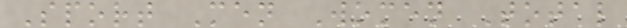Sport Men Women Total
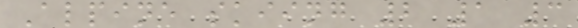Alpine skiing 2 1 3
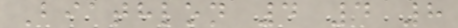Biathlon 4 4 8
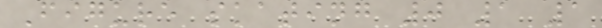Figure skating 0 1 1
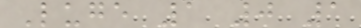Luge 1 0 1
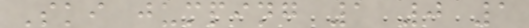Ski jumping 1 0 1
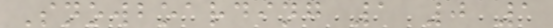Snowboarding 1 0 1
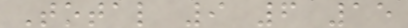Total 9 6 15
